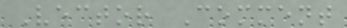Vector Comment
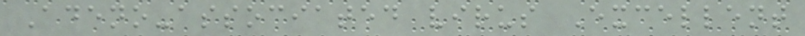Adeno-associated virus Excellent
